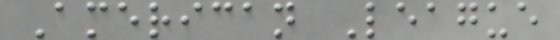American League
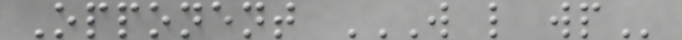Opponent W L WP
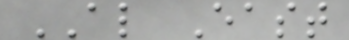AL East
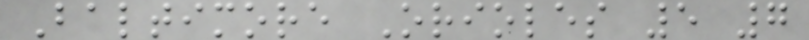Baltimore Orioles 5 7
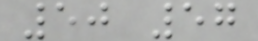50 57
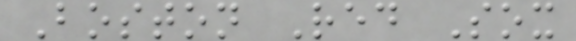Boston Red Sox
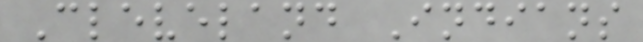Cleveland Indians
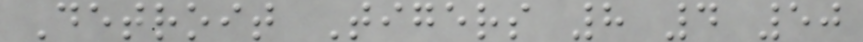Detroit Tigers 8 4 50
